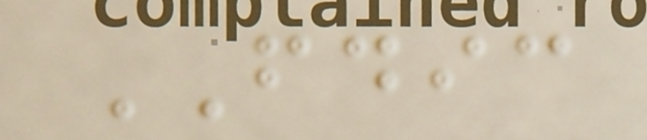FDIC
